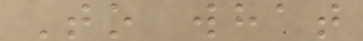To what
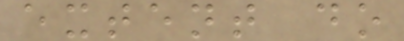extent do
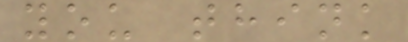you think
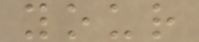your
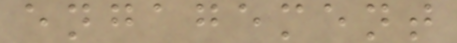engagement
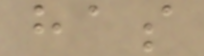has
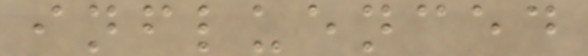influenced
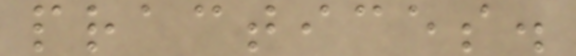practices.
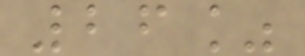26%
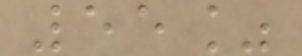55%
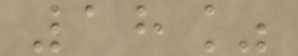18%
